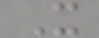X
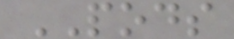PODS
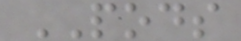PODS
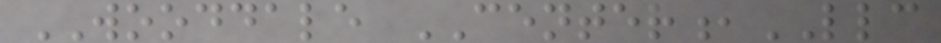WOODDALE CENTER,LLC
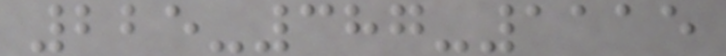225-387-1115
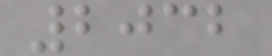2032
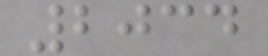2034
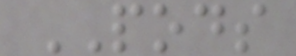PODS
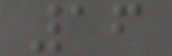16
